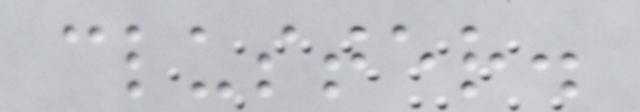cluster.
